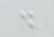.
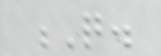Q.
